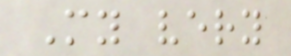My very
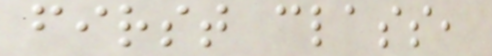first class,
